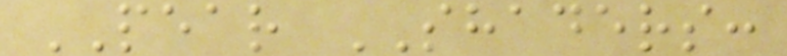PEAR SHADERS:
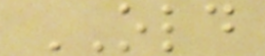OLD
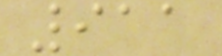911
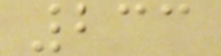233
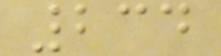234
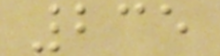235
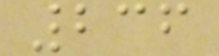236
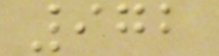972
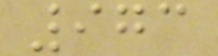973
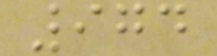974
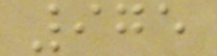975
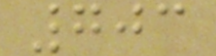703
